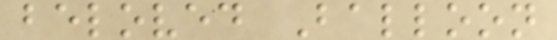beloved Balloon
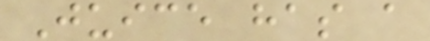Juice has a
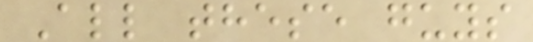All these guys
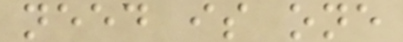need is one
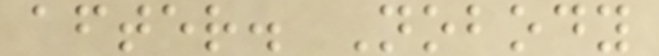after. Nobody
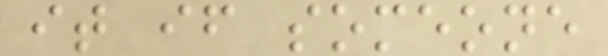it if someone
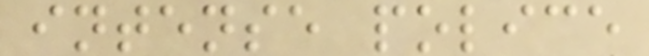intense police
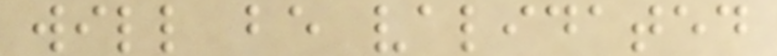will be validated
